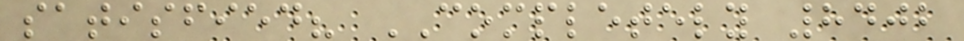satisfied? COMPLETELY 8402
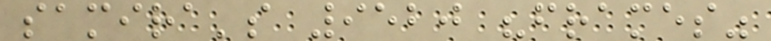samira's 9520 "frames"
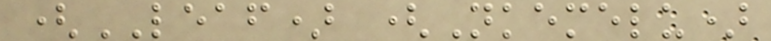(LEAF) (Nkemelu)
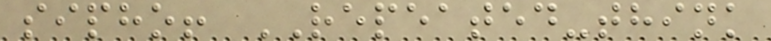sipho! REPEATED-think
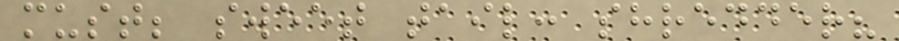must; sweet tail: shredder?
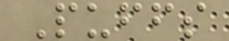Puffs
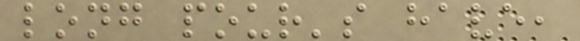long pour's have,
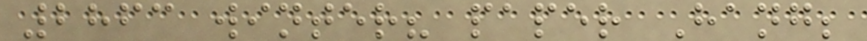2863 winter? paper Hang;
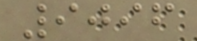9096
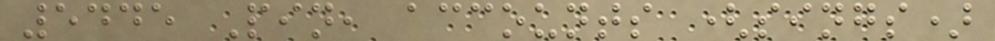5445 Pin, accounts (sings)
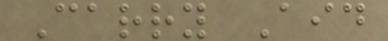Carry Aid
